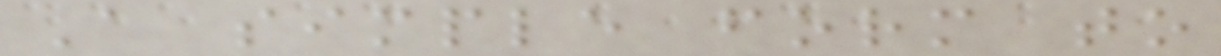A simple form to
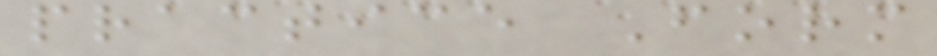practice Form
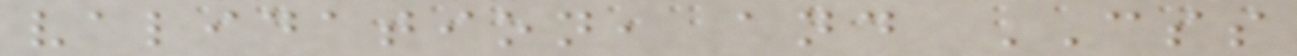validation, and CSS
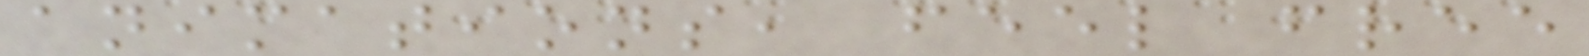animations, feel free
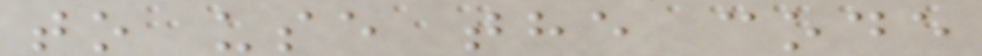to use the code
